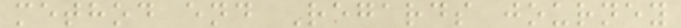method end Regards journey
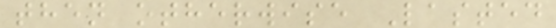then otherwise Lasted
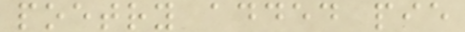poetry added pie
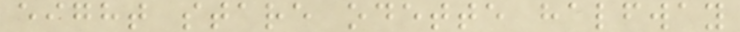eight stare odette halfway
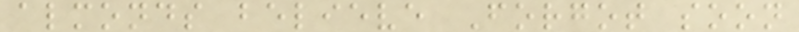almonds believe Forgot soon
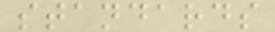standards
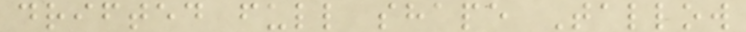drifted full shape Tallow
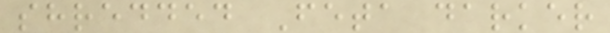shredded Feta darker
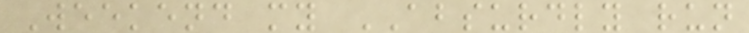Weekend my ABSURDLY run
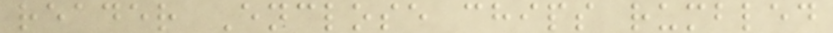reader Enclose chips rumbled
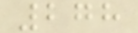278
